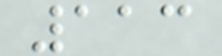113
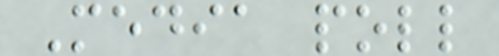Media poll
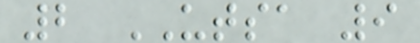2 UTSA 9
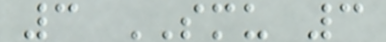3 SMU 3
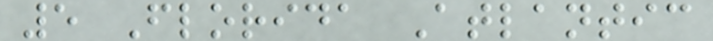5 Florida Atlantic
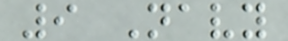9 Navy
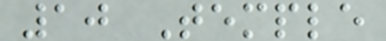10 Temple
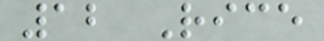12 Rice
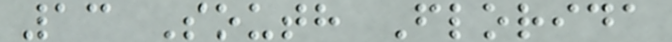13 South Florida
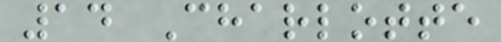14 Charlotte
